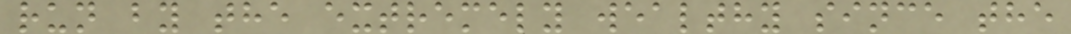run by the extremely wealthy since the
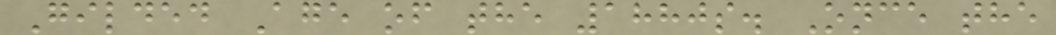Gilded Age of the 1880s. Once the
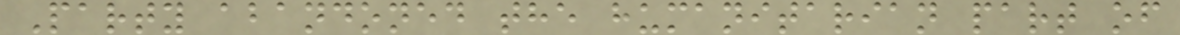Party abandoned the humanitarian part of
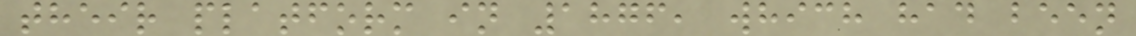their platform in 1876, which had been
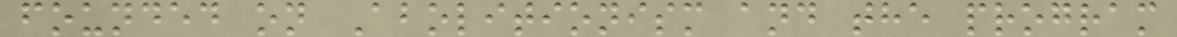founded on Abolitionism and the program
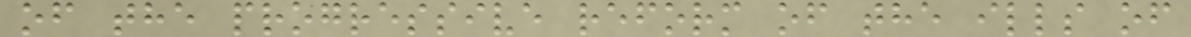of the progressive reform of the ills of
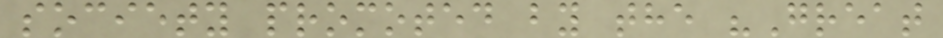society promoted by the "Great
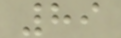89
